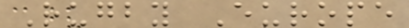Rugby Europe
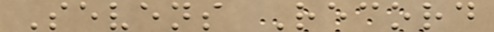Sevens Record
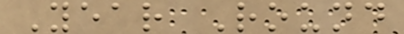Year Round
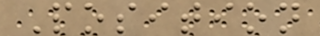Position
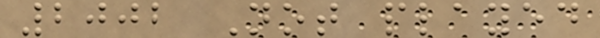2002 Not played
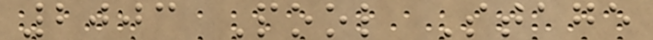2003 Pool Stage
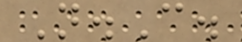N.C.
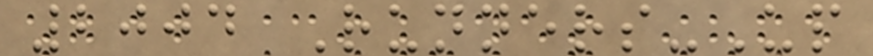2004 Runners-Up
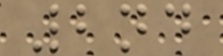2nd
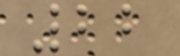22
